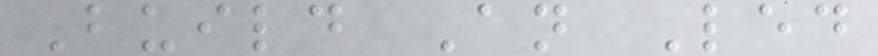Build An Led
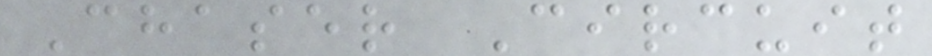Chaser Circuit
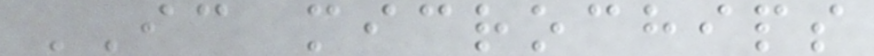IC microchips
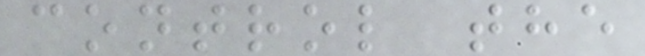control the
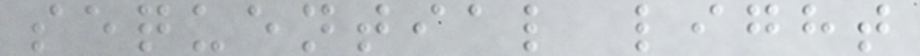sequential light
